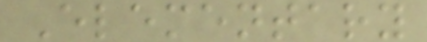Elementary
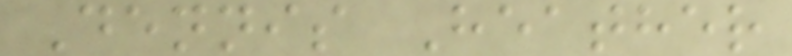Dennis Heather
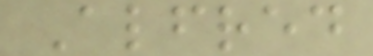Alfred
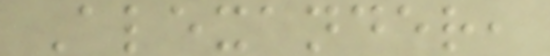Alexander,
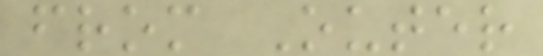from Outer
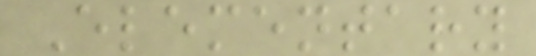Elementary
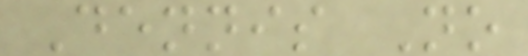Dennis No
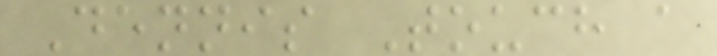Dennis Touch a
